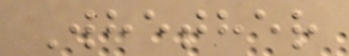Whether
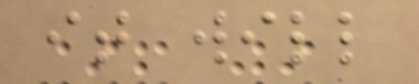it will
